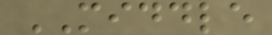MIDDLE
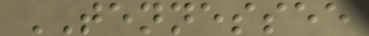TENNESSEE
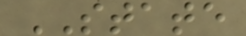STATE
